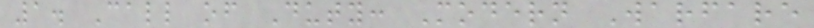1. Call of Duty: Modern Warfare
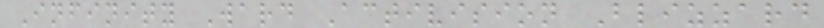Infinity Ward Activision Blizzard
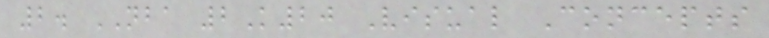2. NBA 2K20 Visual Concepts
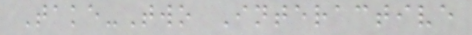Take-Two Interactive
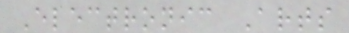Electronic Arts
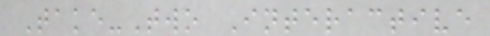Take-Two Interactive
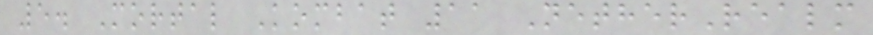5. Mortal Kombat 11 NetherRealm
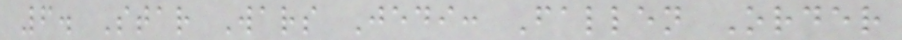6. Star Wars Jedi: Fallen Order
